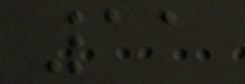11
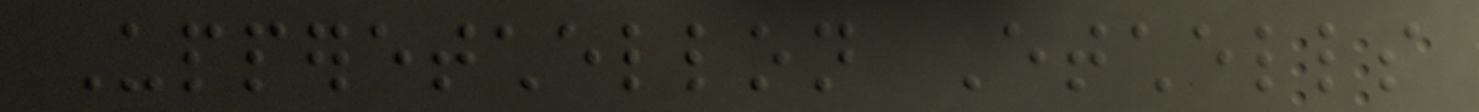Upperetchellon Etchells
